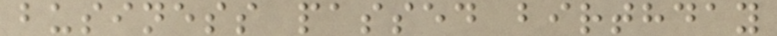business passed birthday
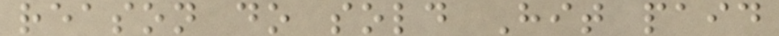reason do sold Hit paid
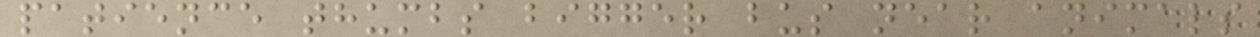patience thumbs bigger bus near animals
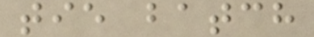tie batch
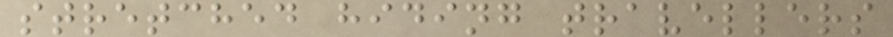stretched hiding travellers
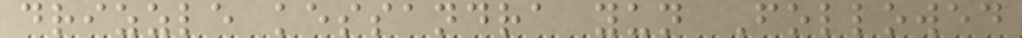drizzle kessandra yun Followed
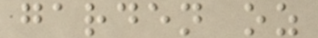garden oz
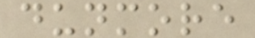dunmore
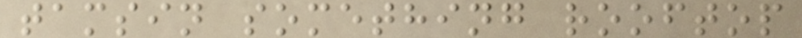tamsin something rooftop
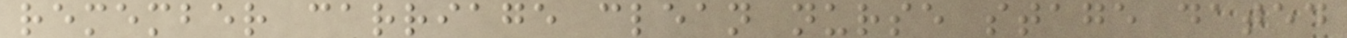remember carriage clean nurse stage dated
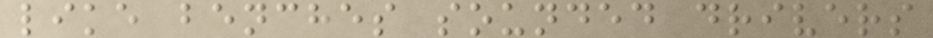like benches sounded drivers
